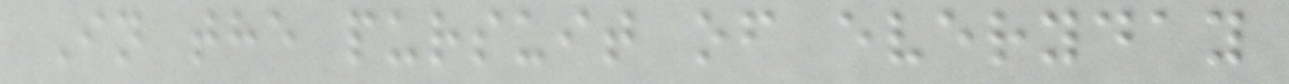In the pursuit of everyday
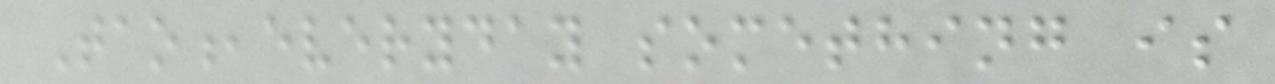Tao,everyday something is
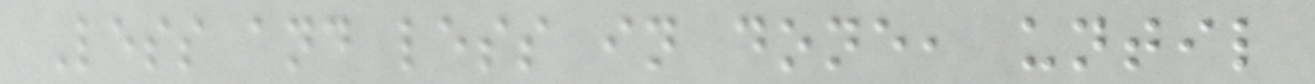Less and less in done, until
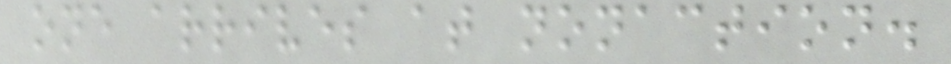one arrives at nonaction.
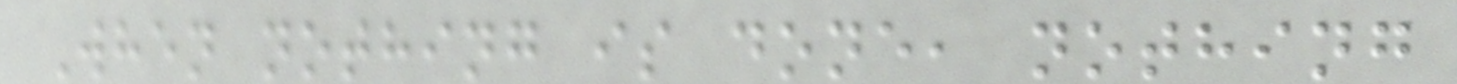When nothing is done, nothing
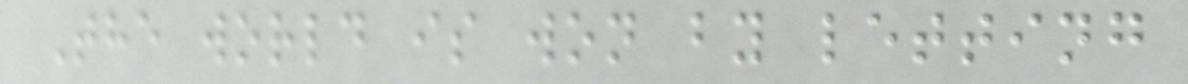The world is won by letting
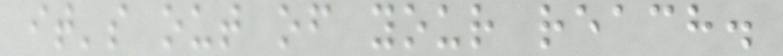it's out of your reach.
